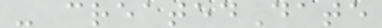- createdDate
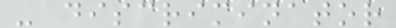- discriminator
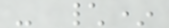- \*
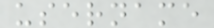username
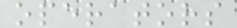operators
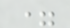=
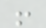!
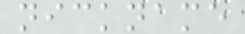nickname
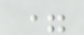=
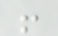!
